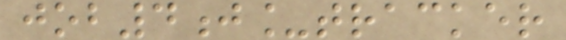job4j_tracker
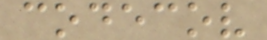codecov
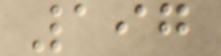197
